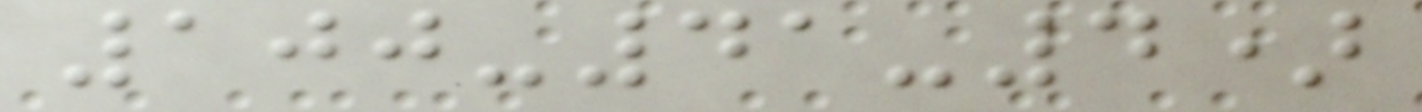100-41-4)
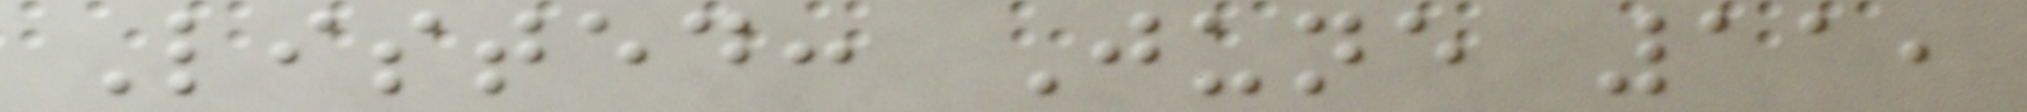Listed: June 11,
